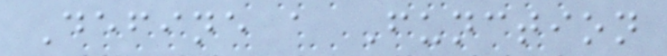Define a Function
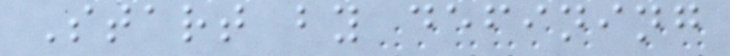Start by defining
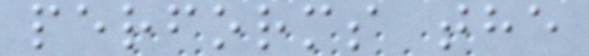performs the
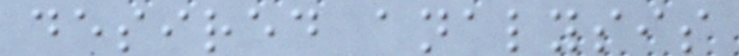desired analysis
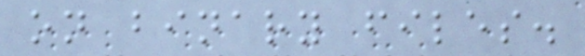on binary files.
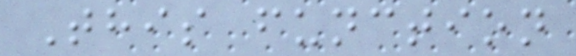This function
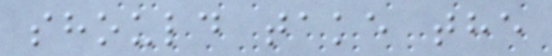should take the
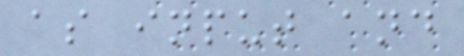as input and
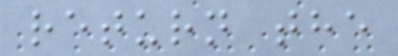return the
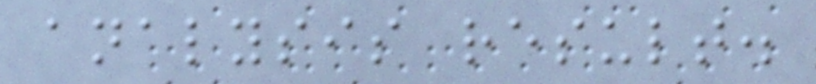analysis result.
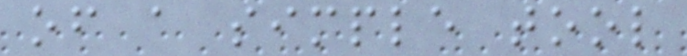of a simple tool
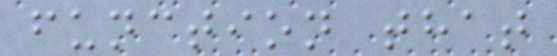function that
